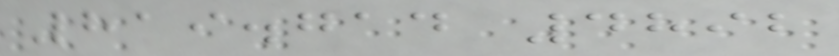819.714 4892
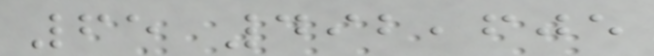65 492,605
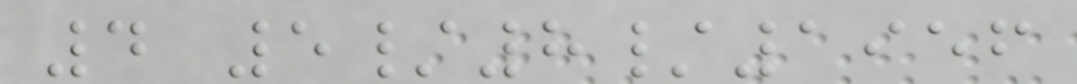4 5/8/1956
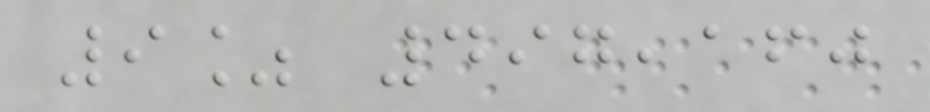9% 497,160
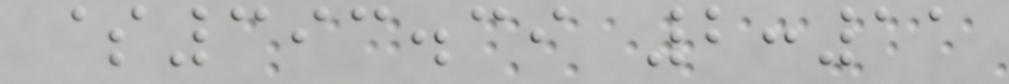$393.39 2:11
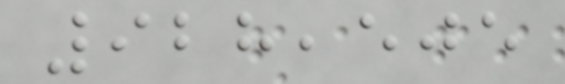928,505
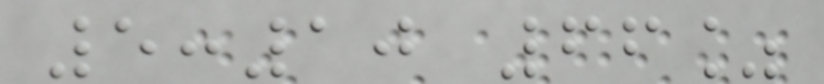5:10 66%
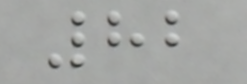82
